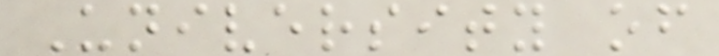University of
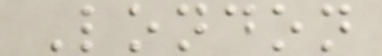London
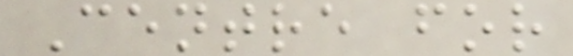Centre for
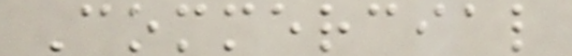Commercial
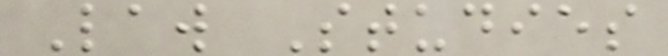Law Studies
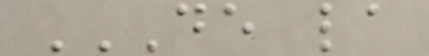DE LA
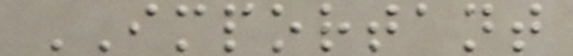IMPORTANT
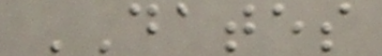DATES
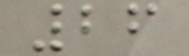26
